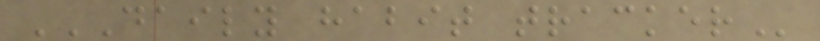DAILY HABIT TRACKER
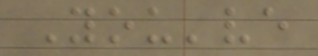You've
